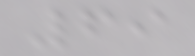69
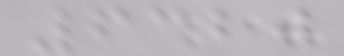6320
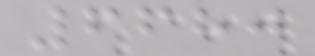6680
